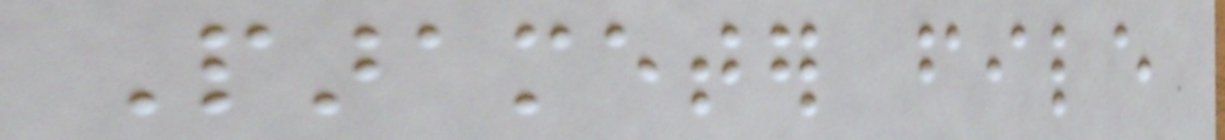Parameter file
